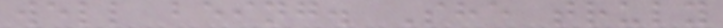well being. She truly
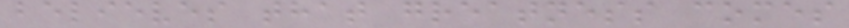believes that greatness comes
